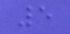5
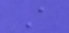A
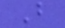B
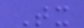Tx
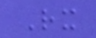Rx
